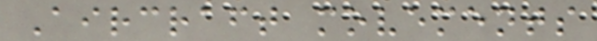Aircraft movements
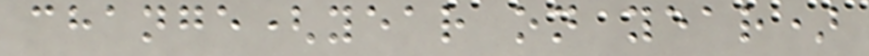change(year on year)
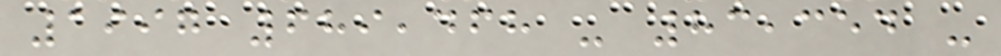1997 689,468 - 83,354 -
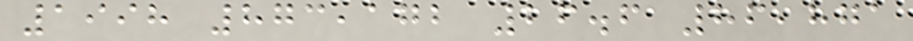1998 873,172 26.6 86,871
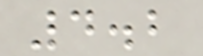4.2
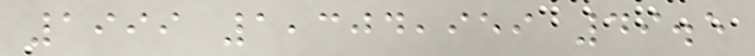1999 1,304,959 49.5
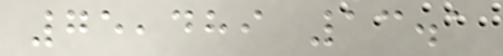75,489 13.1
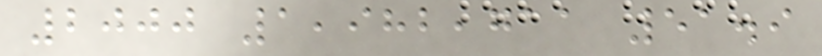2000 1,982,711 51.9
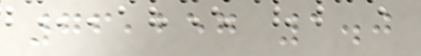76,257 1.0
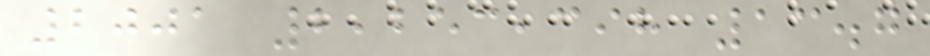2001 2,253,398 13.7
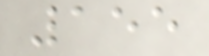155
